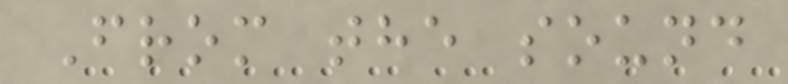From the sound
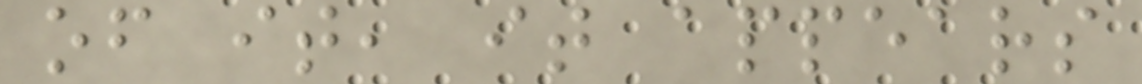of it, it appears
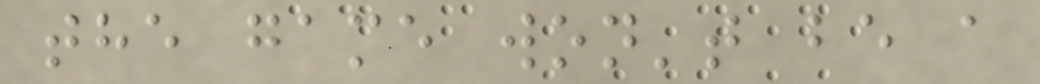the game won't be a
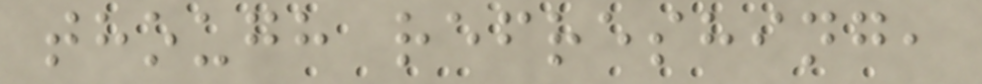though refreshing,
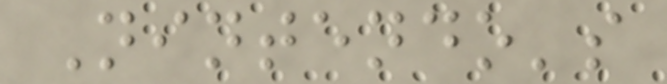Nintendo's
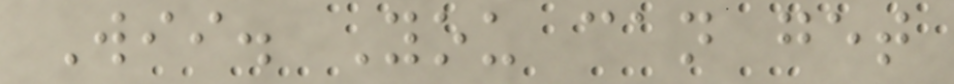Wii. You can get
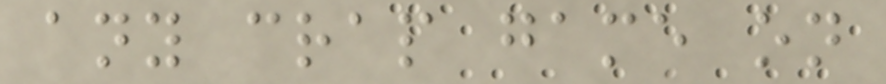any crap game on
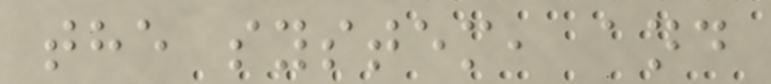the system, and
